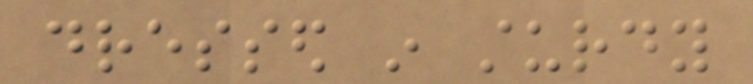dressed in sturdy
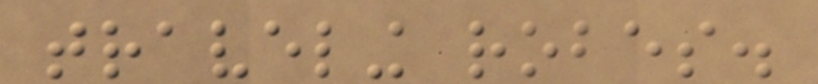traveling robes.
